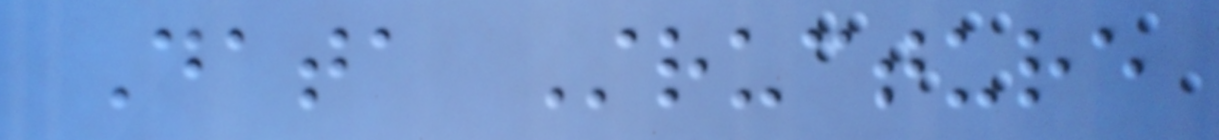Data Structure
